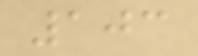103
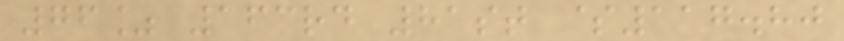76% 163rd 81st $117.80
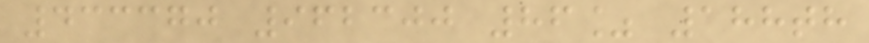433370 962300 86% 188th
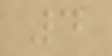4
